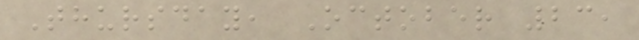Thursday, October 23,
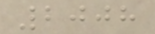2008
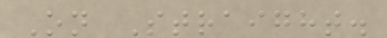On Straight.
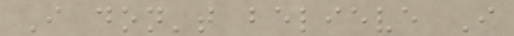I don't believe I
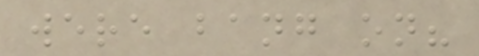were bang on?
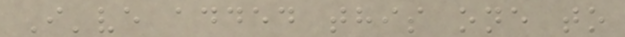I've added this one to
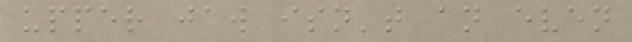upper jaw isn't an even
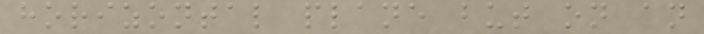horizontal plane but on an
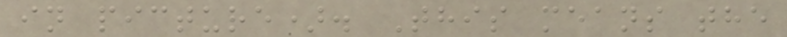in picture). This means the
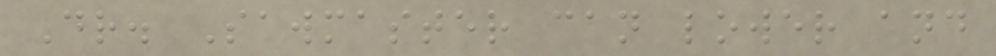Dr. Sawmaster can lower and
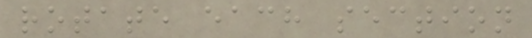rotate each section
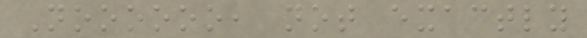Noooooo, not exactly
